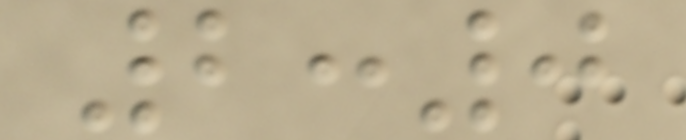2:0
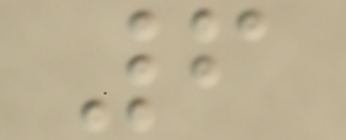6
